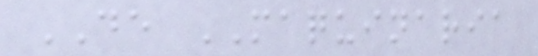DE MAQUINARIA
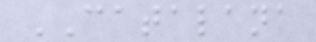CATALANA
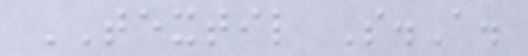TEXTIL S.A.
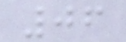06
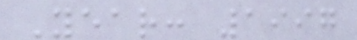Year: 1997
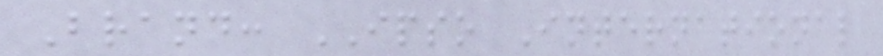Brand: IPSO International
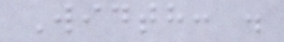Width: .
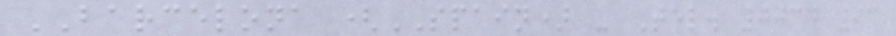BARCELONA (SPAIN) - Tel. 0034 93
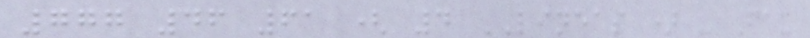777 46 61 ( 4 LINEAS ) - Fax
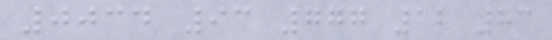0034 93 777 12 83
